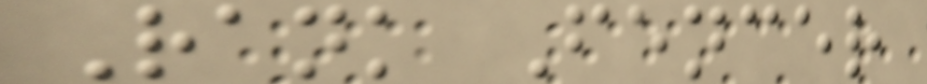Rank Fencer
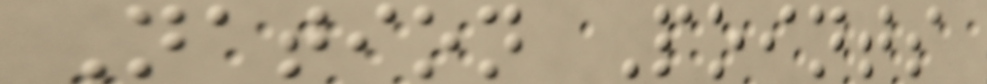Nation Points
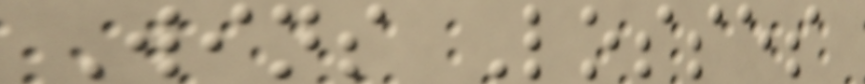Wins Losses
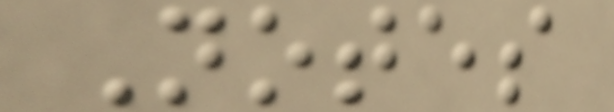Notes
